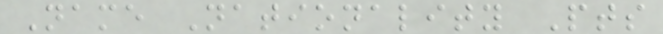Name Nationality Pts
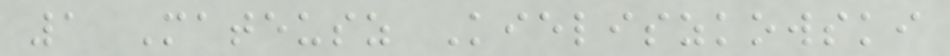1 Mateusz Kieliszkowski
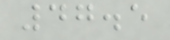47.5
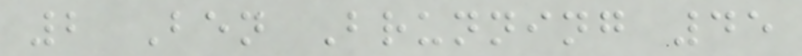2 Ben Brunning 45
